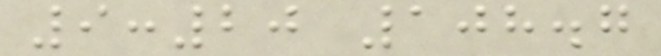9:20 108.7
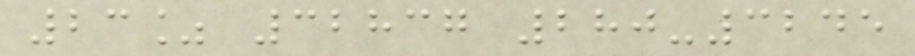23% 32837 280-3245
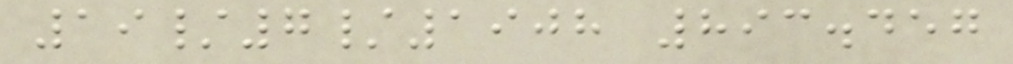19/7/1908 893.457
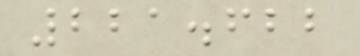221.622
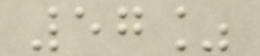57%
